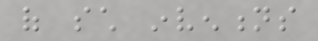of such inventions
